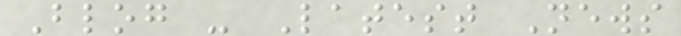Blog - Latest News
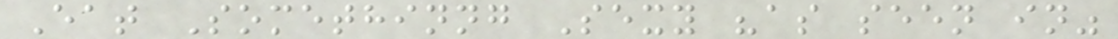Eat Somethinng Sexy "as seen in"
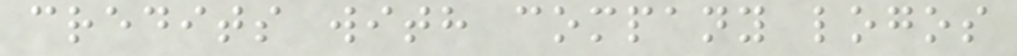credits with company logos
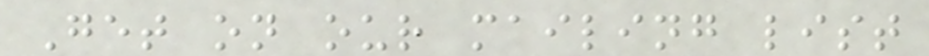Get on our mailing list
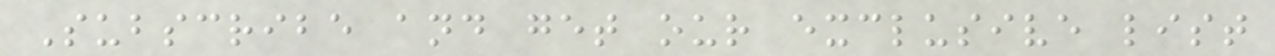Subscribe and get our exclusive list
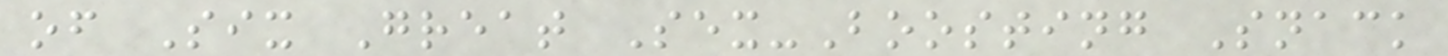of Six Great Sex-Boosting Snack
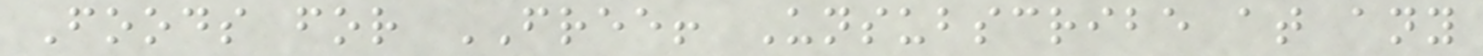Foods for FREE! Unsubscribe at any
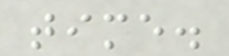time.
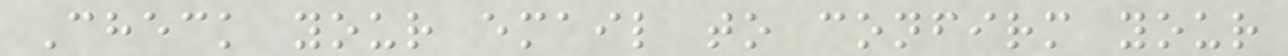Check your email to confirm your
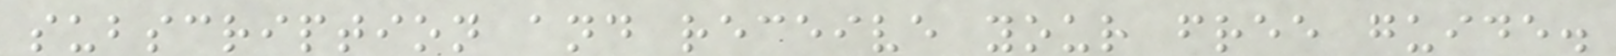subscription and receive your free guide.
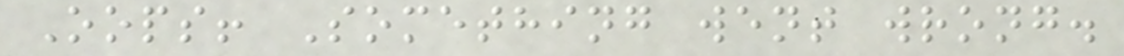Oops! Something went wrong.
